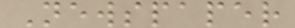Newspaper
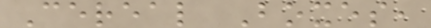Cereal Boxes,
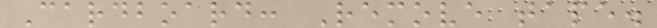Cardboard: Remove tape.
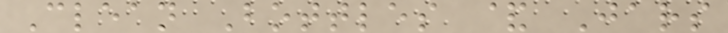Clean Bottles & Jars
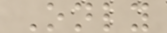Only
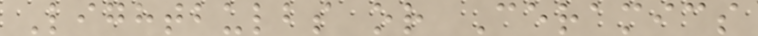Lightbulbs or Ceramics
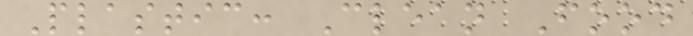Plastic: Clean Food
